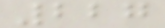227
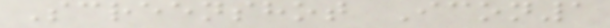Screenshot Icon1
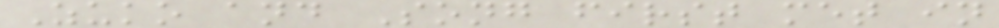Zuko and Song first met in
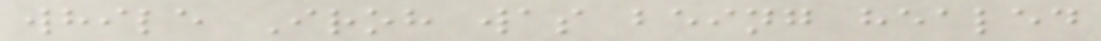while Iroh was being healed
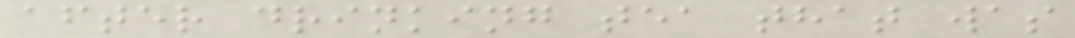after drinking tea that was
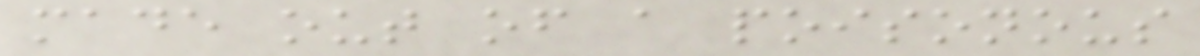made out of a poisonous
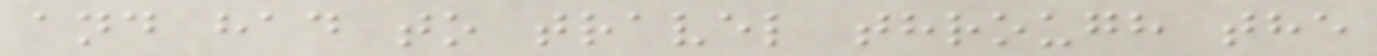and had to travel through the
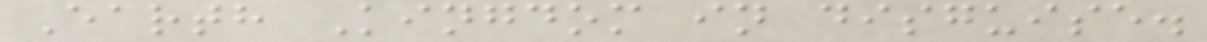Earth Kingdom in disguise.
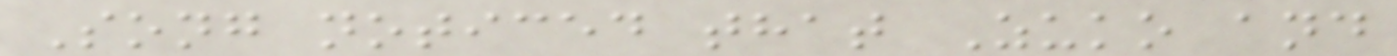Song noticed that Zuko and
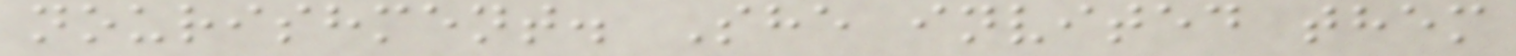nourishment. She invited them
